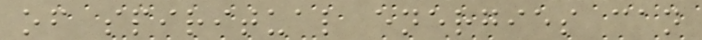of spiritual energies can
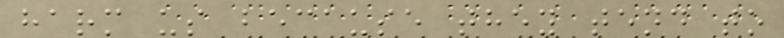harm us because they tend to
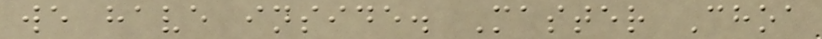we have inside. Master Choa
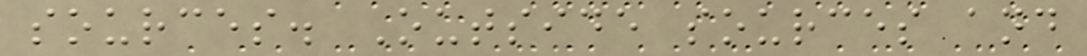sources. Outside sources and
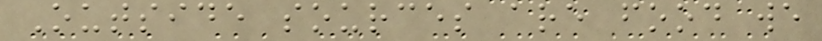Outside sources are food we
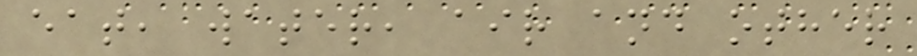eat, water, air and other
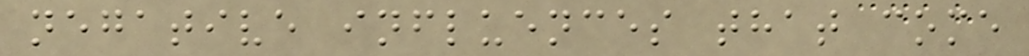negative influences that come
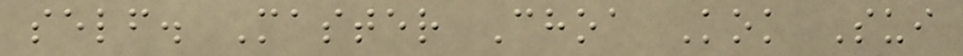self. Master Choa Kok Sui
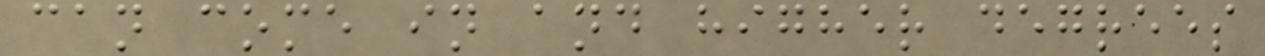can come in and higher degrees
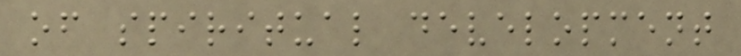of spiritual development
